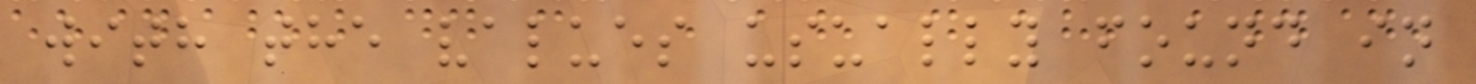with the values usually found in
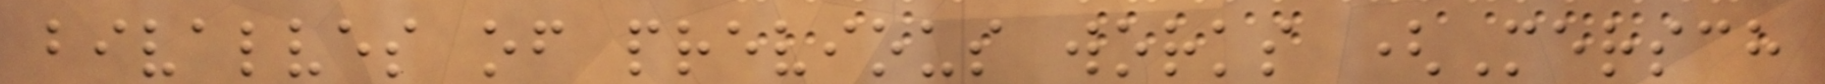bivalves of previous works (Mersch
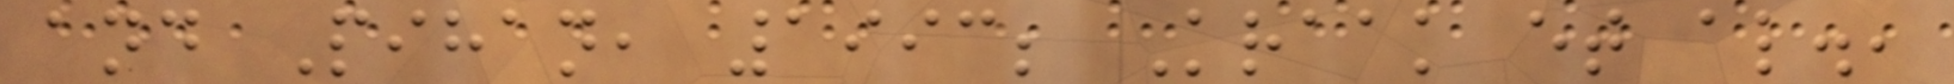and Pihan, 1993; Kraak et al.,
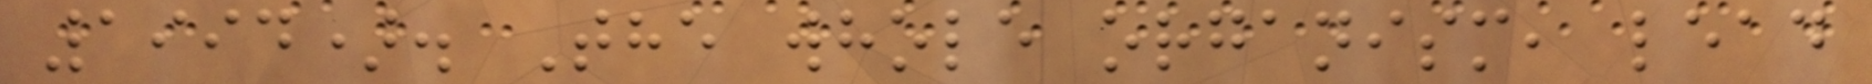1994). The whole organism, lead
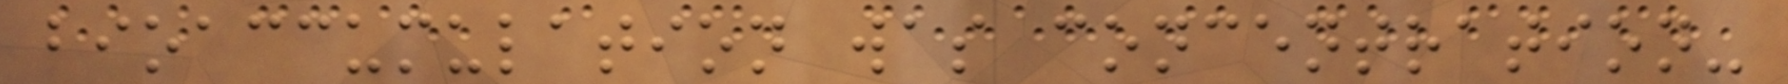bioaccumulation was concentration-
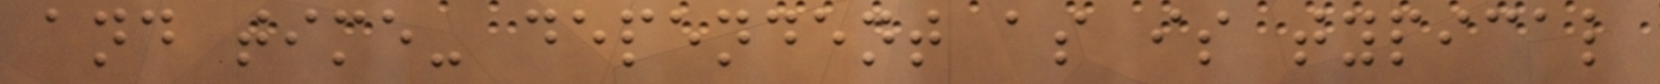and time- dependent as is typical
